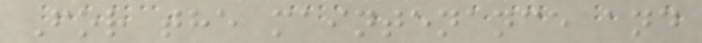For the maintenance and
